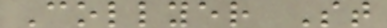Collyer St
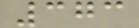373
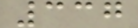337
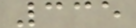335
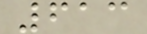613
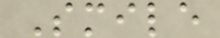Smile
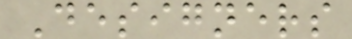Designers
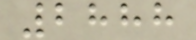2888
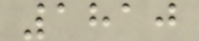1810
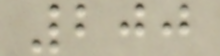200
